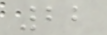22
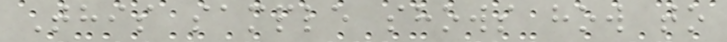This sample shows how to
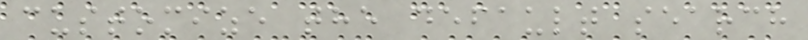customize the default search
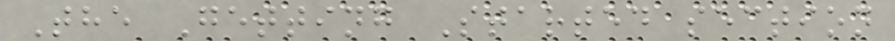The Getting Started section
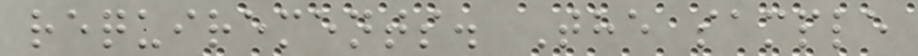requirements. The sample
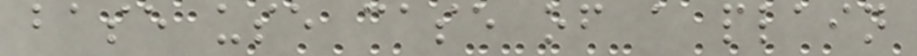base use case of a plain
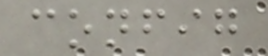config
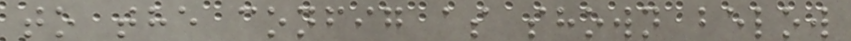to the config as shown below
